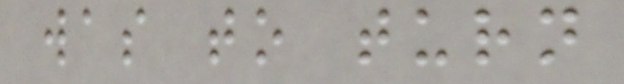was to turn
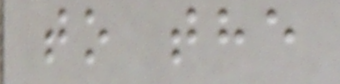to the
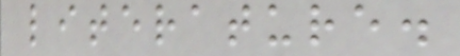literature.
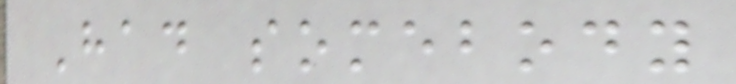Had somebody
